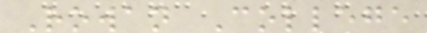Rowan College
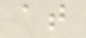at
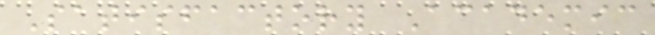Satisfactory Academic
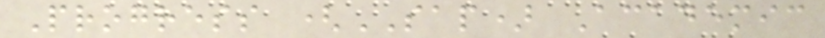Progress (SAP) Academic
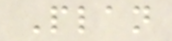Plan
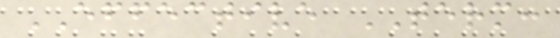EFFECTIVE TERM:
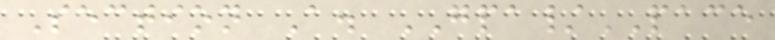Section A. GPA/PACE
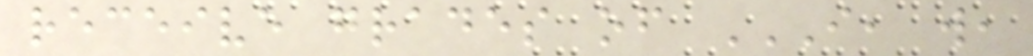receive grades of I, W,
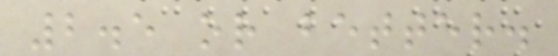2.5 or better.
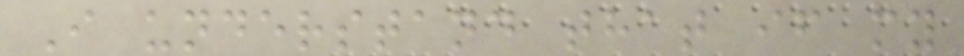I understand that if my
